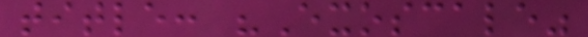title: "Exoscale"
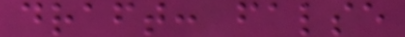draft: false
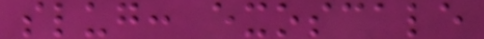slug: exoscale
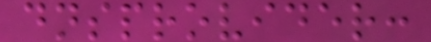dnsprovider:
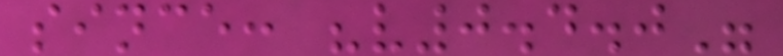since: "v0.4.0"
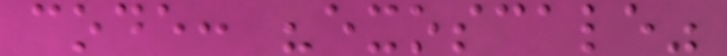code: "exoscale"
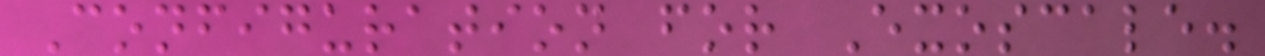Configuration for Exoscale.
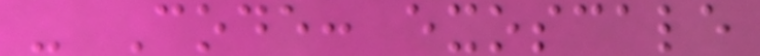- Code: exoscale
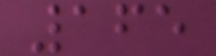165
